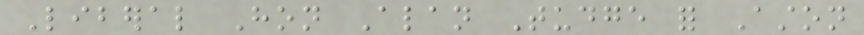Liberal Hon Alan Tudge for Aston
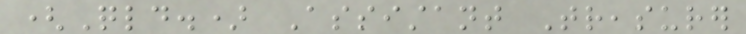(Qld.) Assistant Treasurer
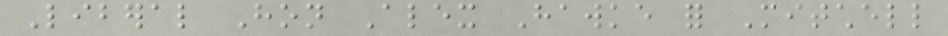Liberal Hon Alex Hawke for Mitchell
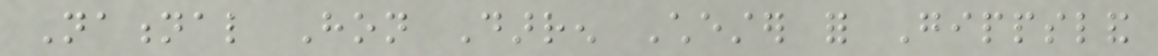National Hon Darren Chester for Gippsland
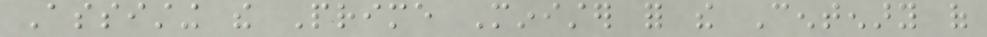Assisting the Prime Minister for the Centenary of
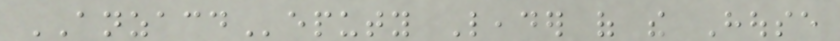ANZACDeputy Leader of the House
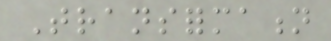Transformation
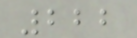222
